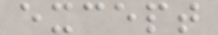except
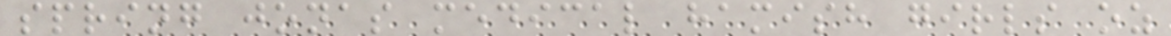spring jonas medical hamish girls oz
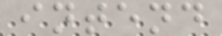intend
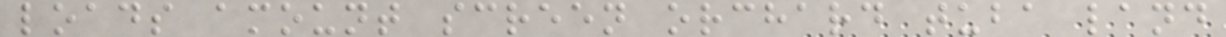loads amount screen orchard tuba land
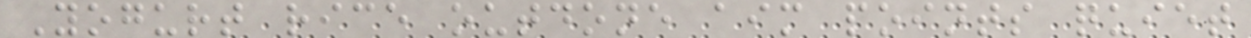Yogurt rice outdone aim points quiet
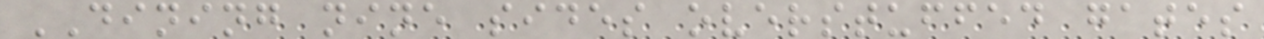DINING nine sides overstuffed gates
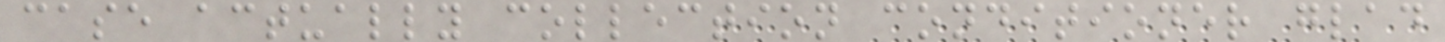case actually collection conditioner glad
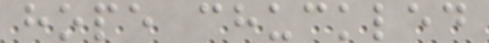hope chuckled
